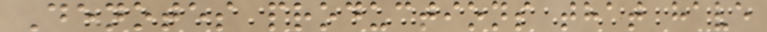Denotes productions that have
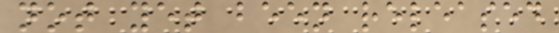not yet been released
